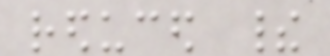reduced their
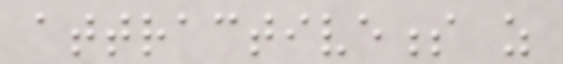attractiveness as
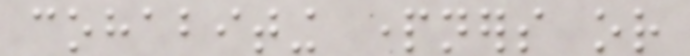cohabiting partners or
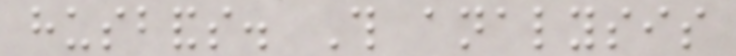husbands. This analysis
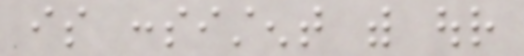is consistent with our
